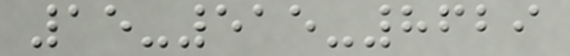15-515-8629
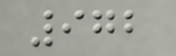972
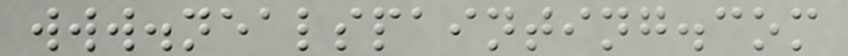www.nealspainting.com
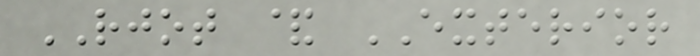RJOT & EXTERIOR
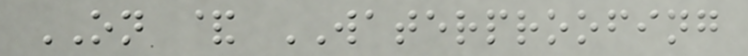ON & WATERPROOFING
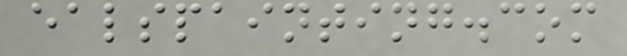ealspainting.com
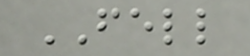FELL
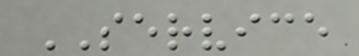SERVICE
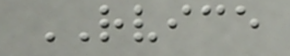RVICE
